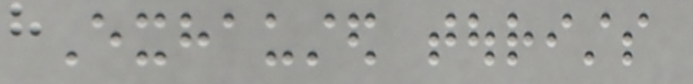Exhausted tourists
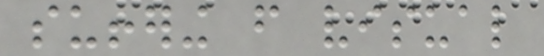suffering from visual
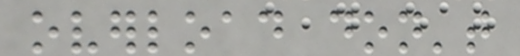overload don't
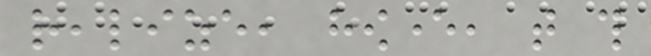realize, however, that this
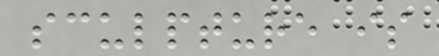sculpture is
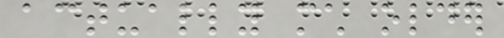actually much older
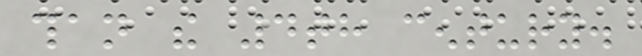than the 4th century.
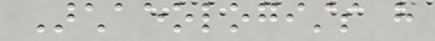Archaeologists have
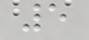5
